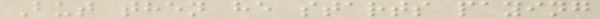But then he starts paying
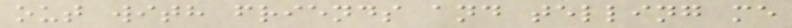out with friends and telling me
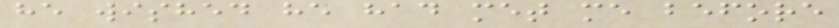he wished he had met me before
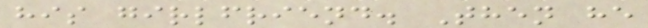his girlfriend. Then he
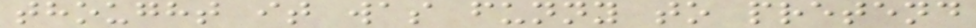thought it was funny to pretend
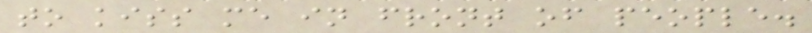to kiss me in front of people.
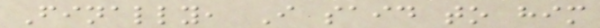Finally, I said to him
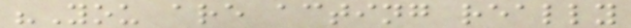"You are acting really
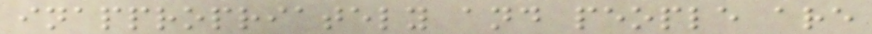inappropriately and people are
